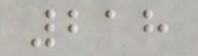218
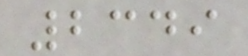2349
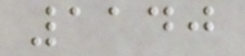1140
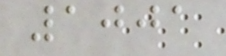1001
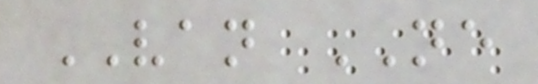VAN NE
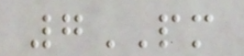7PM
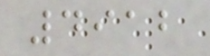4912
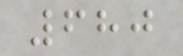680
